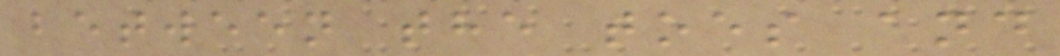between the toes and
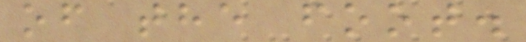of the foot.
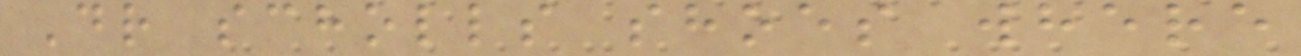Dr scholls shoes where
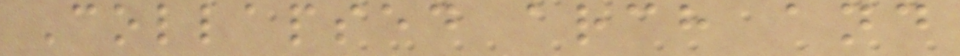Collapsed arch and
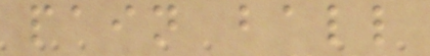pain ball
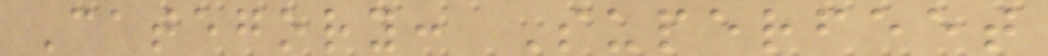Category: Superfeet
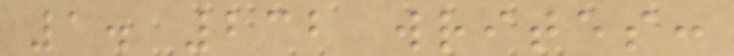1. 232 writes:
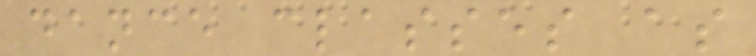dance classes as
